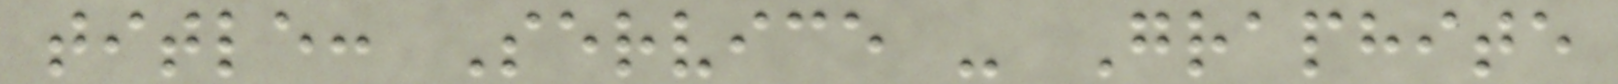title: Service - Graphite
